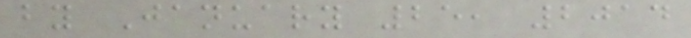by January 25, 2014
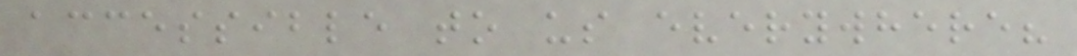accessible to us everywhere?
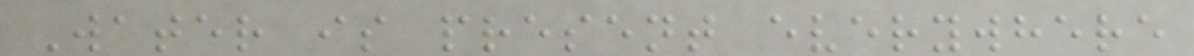Water is present everywhere
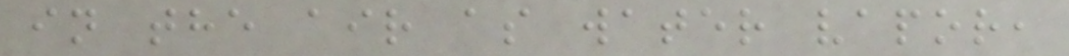in the air as water vapor,
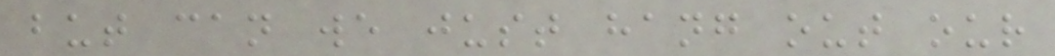but can we just hang out our
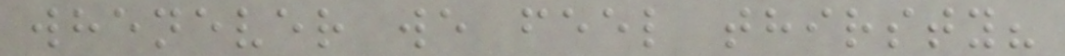whenever we feel thirsty?
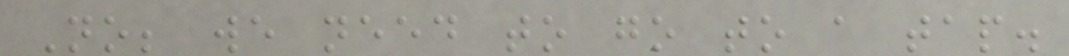No; we need to go to a tap.
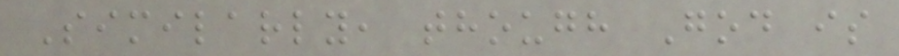Similarly, though God is
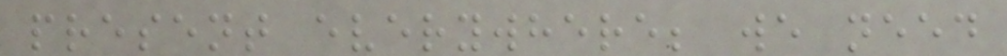present everywhere; we need
